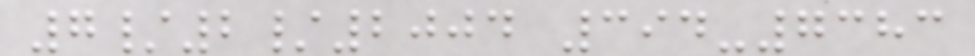7/2/2004 394-7383
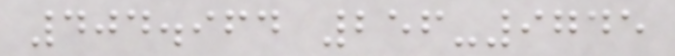404.964 256-9745
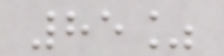85%
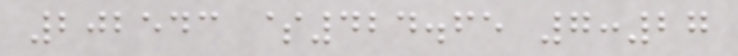202543 $424.65 7:27
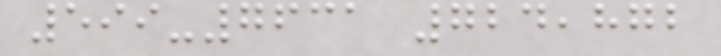599-7631 724,872
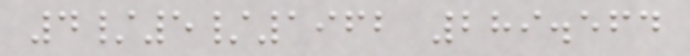4/5/1962 289.564
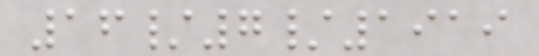16/7/1919
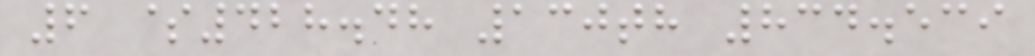6 $428.48 130th 834.539
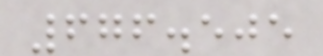676.505
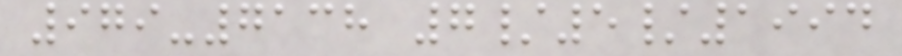979-7138 7/5/1994
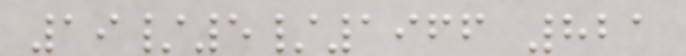19/5/1966 821
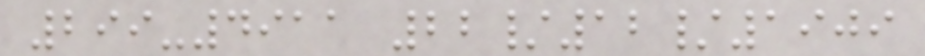299-4911 22/12/1909
